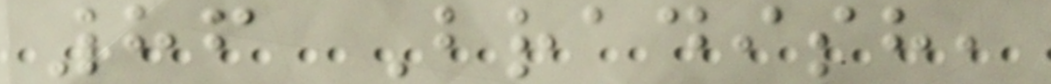86 Bradish,
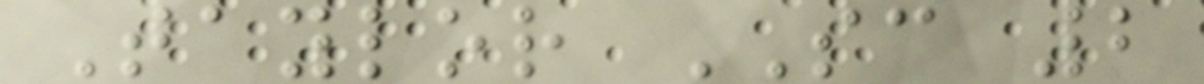Taylor SC 2
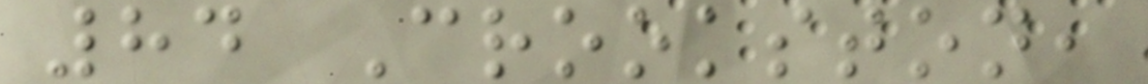84 Crookston,
